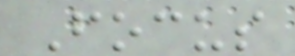Focus
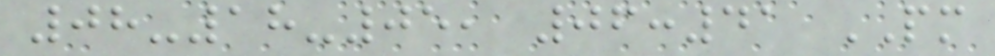08-18-05, 06:41 PM
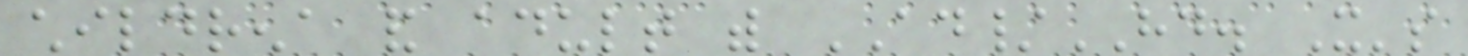childrena and adult with AD/HD. It's
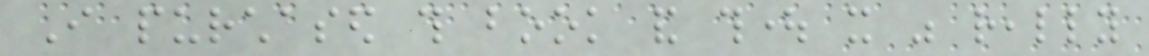I purchased this book and thought it was really
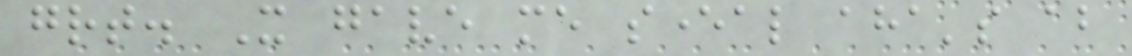great. It gave me several aha's about
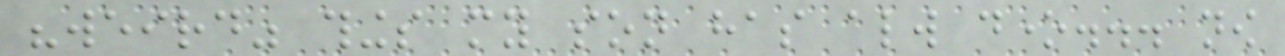"weird" things my son has always done... now
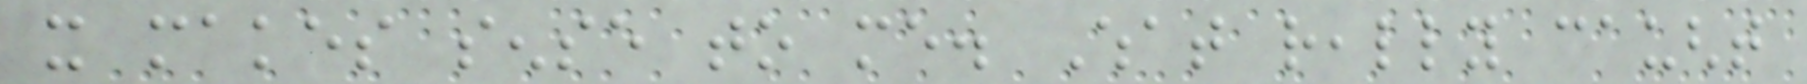it makes sense to me. What really caught
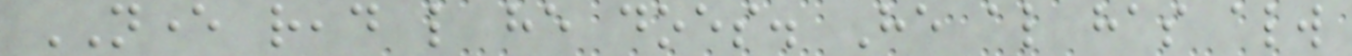NEVER read like he does. He also has always
